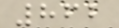862
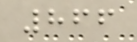866
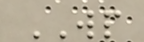WP
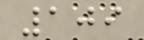109
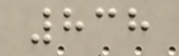838
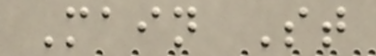Main St
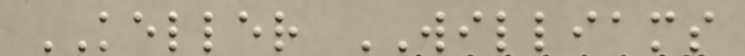KELLER WILLIAMS
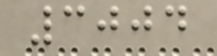3004
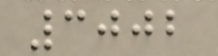3002
